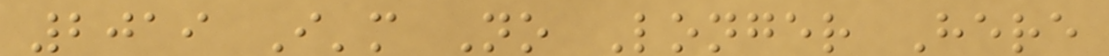2019 I'm No Longer Here
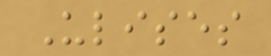Ulises
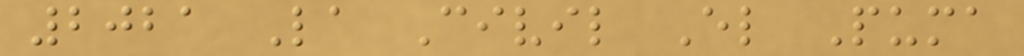2021 La Civil El Puma
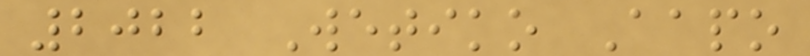2022 Wetiko Aapo
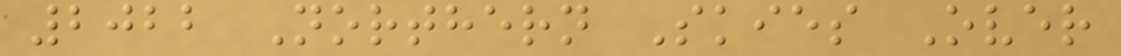2022 Northern Skies Over
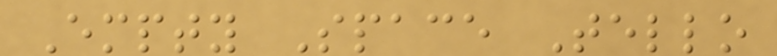Empty Space Tello
